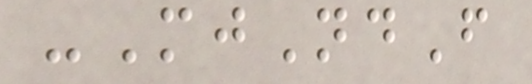-MjNdF
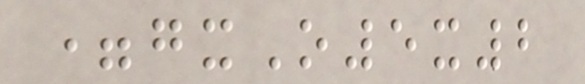=gxO5x2
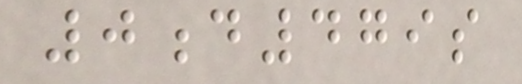0d479s
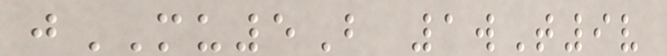jMU5B 1wT9v
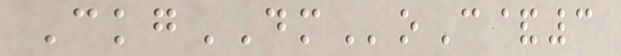CkgDMoC&3
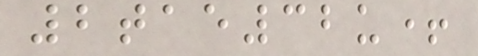2tae32u+
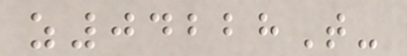z04228T-
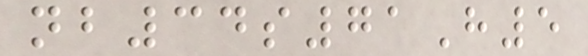nb34s71H5
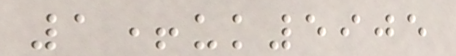1+uk5905
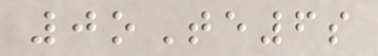0oTe6s
